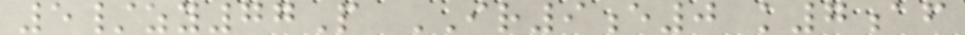5/zy77P IR9e0 k7af
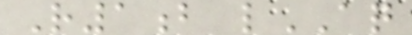R1b lAQ
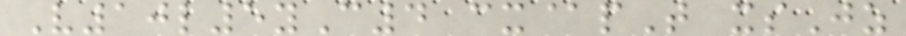V10l5yC4 cx@pT xsJz
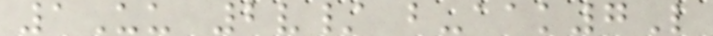1Uu 2v/ b-aak7L
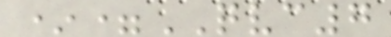*=QVC7
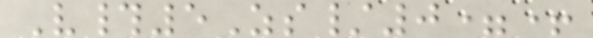V#5Zs/0=+
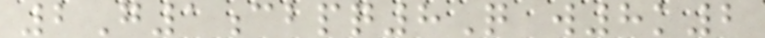2G1cbpq8Q w8k2
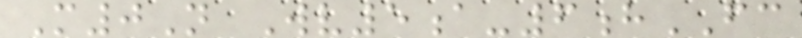M0N Wv5a-6hFC
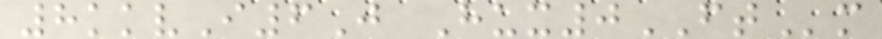8kkvI6J Hux0FTm
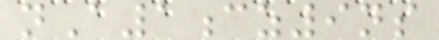nA1cz9ns
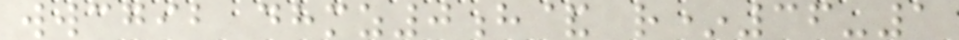wwcgib dhmz0h& r*36-1
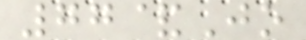77&Jo
